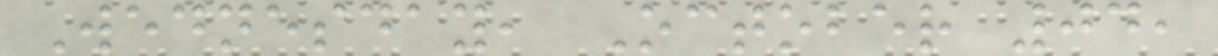Wednesday, October 04,
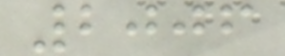2006
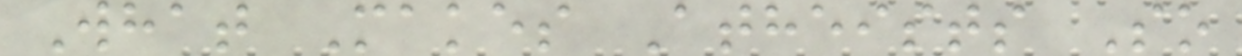What Makes Atheists So
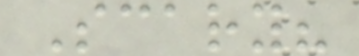Scary?
